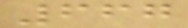667
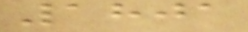1801
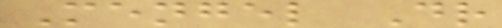Mengel Dr
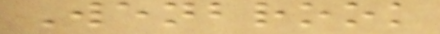Wenbrook
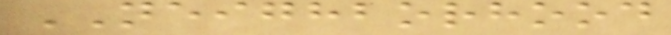NEIGHBORHOOD
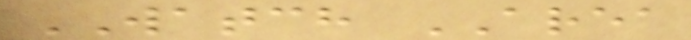WATCH AREA
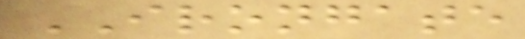IRONGATE
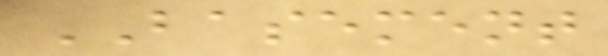BASEMENT
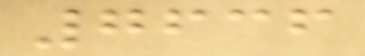7636
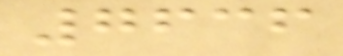7636
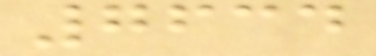7634
